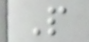P
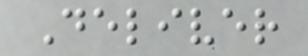Deliver
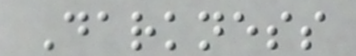Darkness
